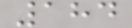184
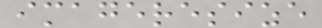imageresize
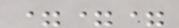===
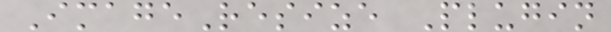ImageResize Plugin
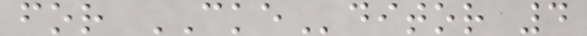for CKEditor 4
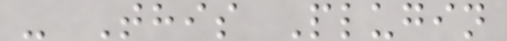- This Plugin
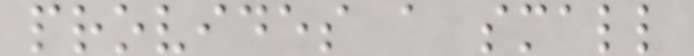provides a small
